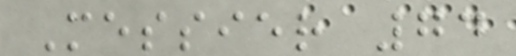Messier 74
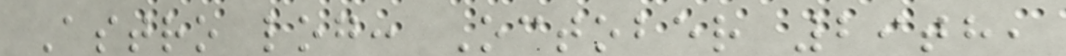Astro log: October 29th,
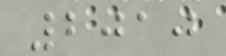2010
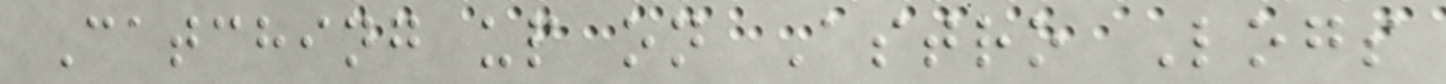Catching up on Astro Logs
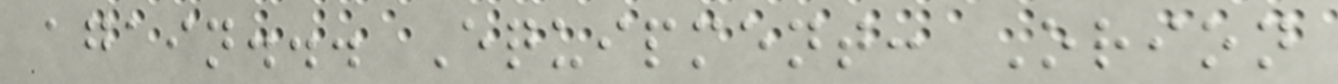again... Equipment: Orion
